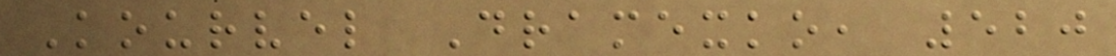Kourvel Dramexko, 520
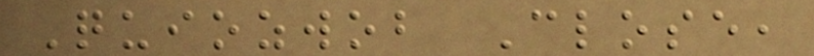Quiozwob Close,
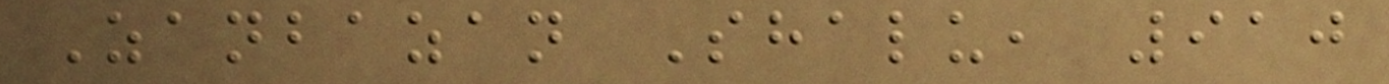Zanbazan Shalu, 910
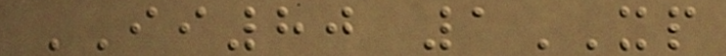II80 1XP
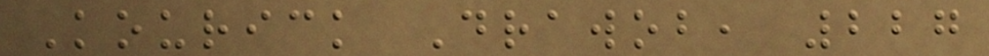Kourick Drawob, 227
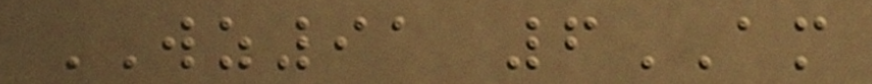WZ91 6AM
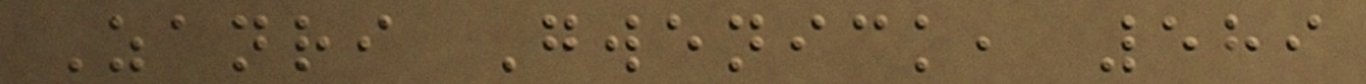Zanri Gwenick, 589
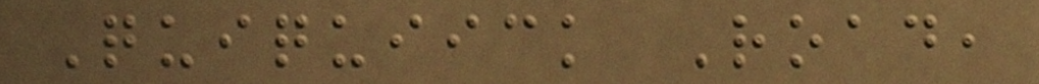Quiquiick Road,
